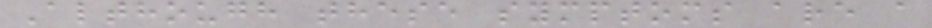Although these symptoms are a
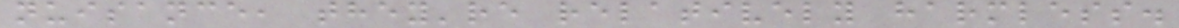nuisance, they're relatively harmless.
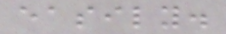easily.
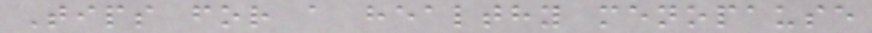Tips for a healthy menopause
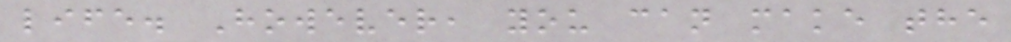life. However, you can make the
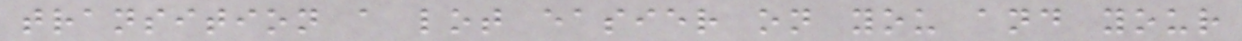transition a lot easier on you and your
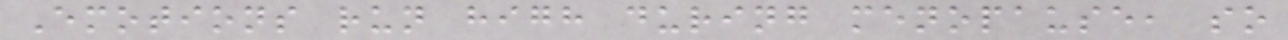Emotions run high during menopause, so
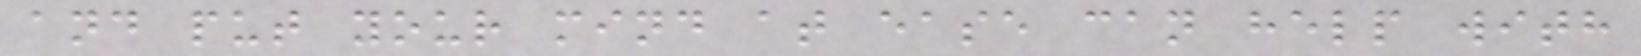and put your mind at ease can help with
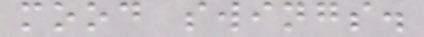mood swings.
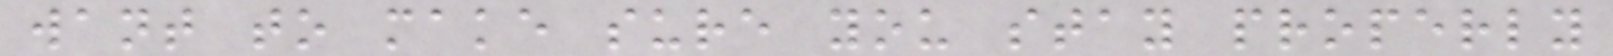want to make sure you stay properly
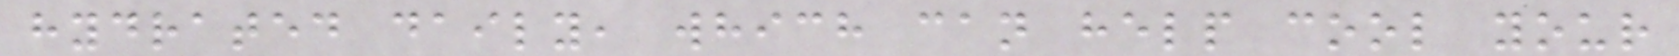hydrated daily, which can help cool your
